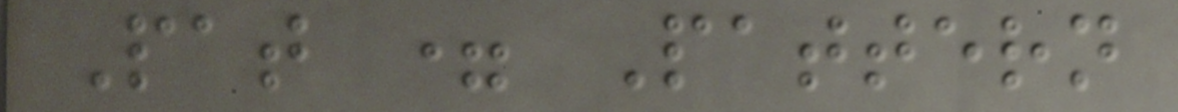Pat = Pattern
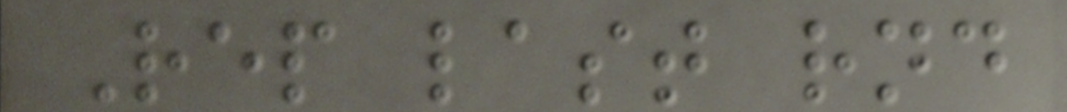Rep last rnd
